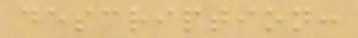description:
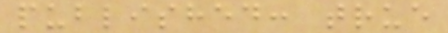published: true
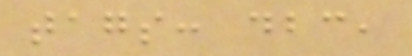tags: dbc,
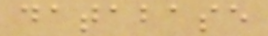database
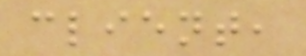client,
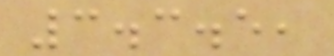3.3.5,
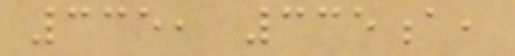335, 335a,
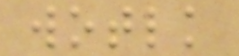wotlk
